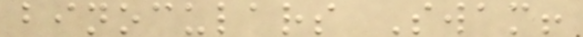binoculars Swam!
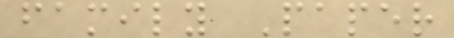family Paper
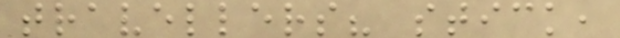travellers? stick,
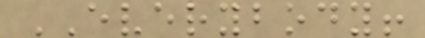EVERYBODY!
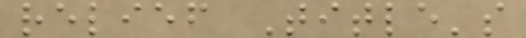relief Title's
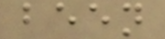been
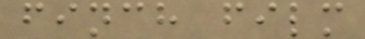finch film
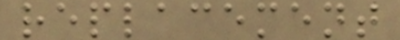replacement
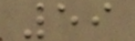59
